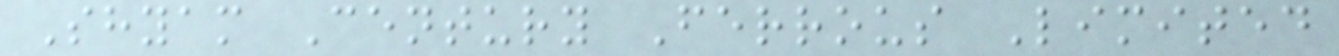Shyam Century Ferrous Limited
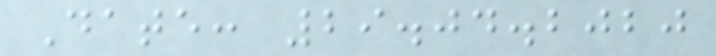Date: 29.04.2020
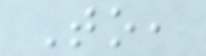To,
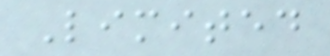Limited
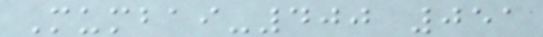Mumbai-400 051
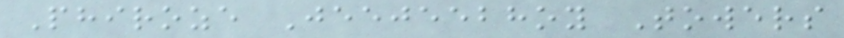Phiroze Jeejeebhoy Towers
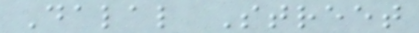Dalal Street
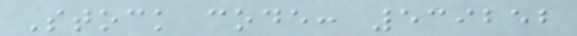Stock code: 539252
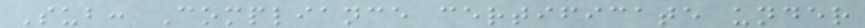Sub: Compliance certificate under
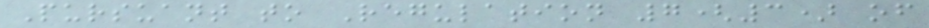Pursuant to Regulation 7(3) of
